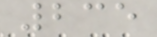235
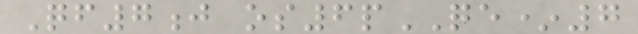Qf7j os6pQE*7
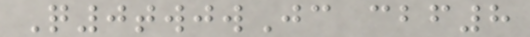Q0twjwJc cbf8
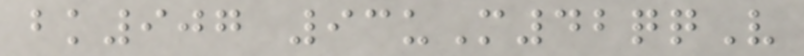bk907 93uM42qqV
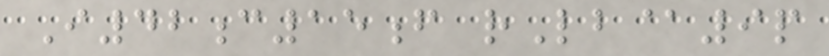I42c15f rLb@9p
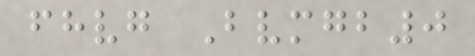fhvg Bvmgb0
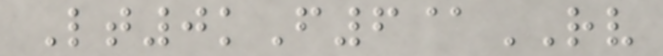Lt0kF6@RV
